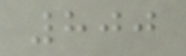800
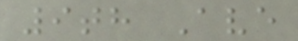9th Ave
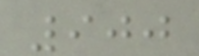900
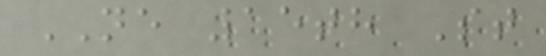NE 15th St
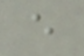e
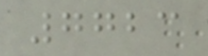7723
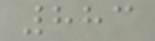883
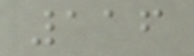116
